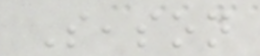Season
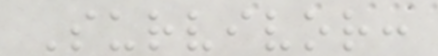Survivor:
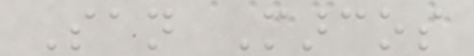San Marcos
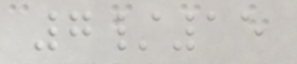7/15
